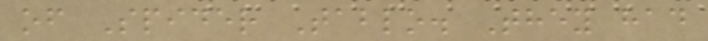of Spider Tablo. They had
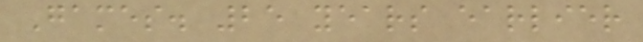Games. 25 years earlier
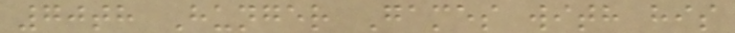70th Hunger Games with his
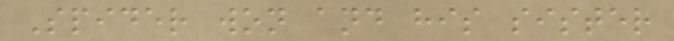Spider won and his sister
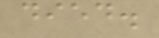died.
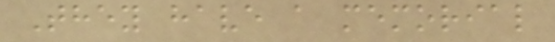They have a memorial
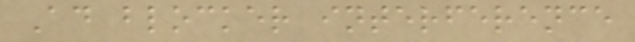Ad blocker interference
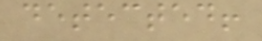detected!
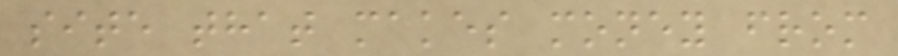site that makes money from
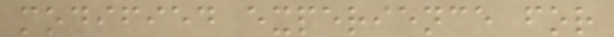modified experience for
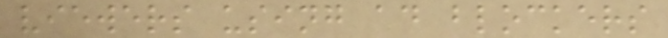viewers using ad blockers
